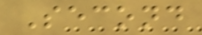Second
